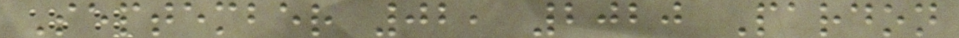September 02, 2020 Pardon
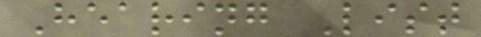Hearing List
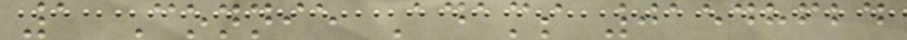1 Connie Adams 01548624
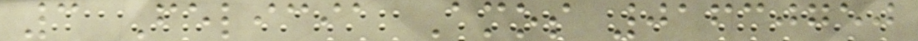3 Felicia Amos 01630750
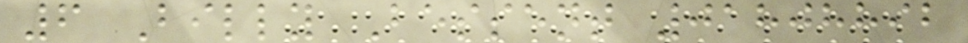6 Billy Bessent 01808892
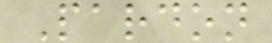Pardon
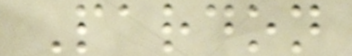Pardon
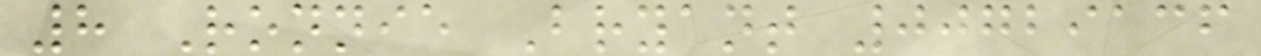8 Ronnie Bryant 00729136
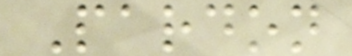Pardon
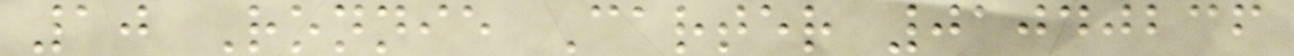10 Ronnie Carter 01040236
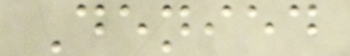Denied
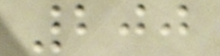200
